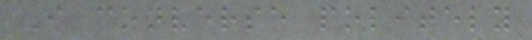I converse politely
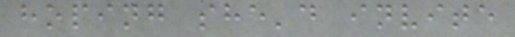hoping she'd invite
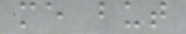me but
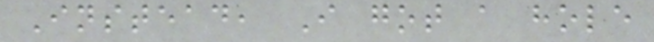Instead, I got a hole
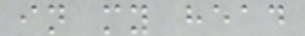in my head
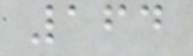164
